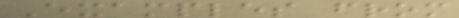Examples from
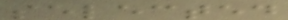selected
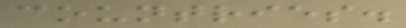countries.
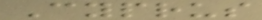Cyprus
